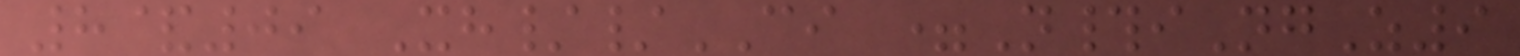8&09 Xh//CI =N#iNgZ9
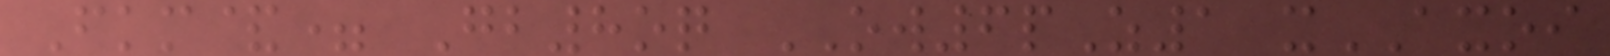Fkm&= Gb8oq OW6pZ1 xAXOI
